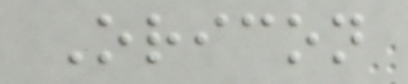Oricon
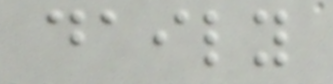daily
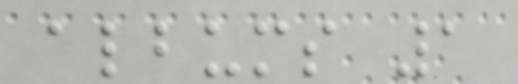albums 1
